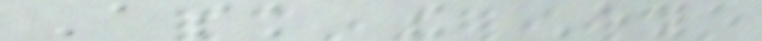Ask the Eye
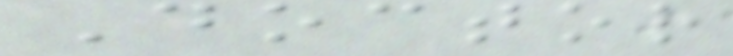Doctor
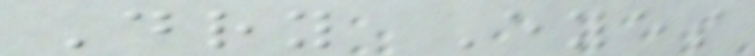Dry Eyes
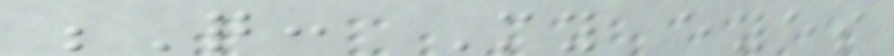Q: My eyes
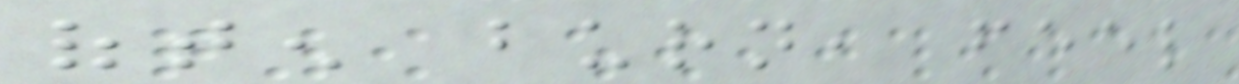often burn, feel
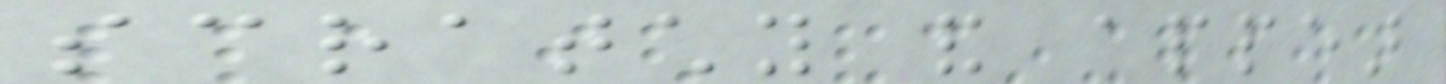scratchy and appear
